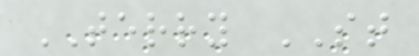TERRY ST
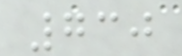730
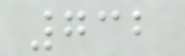732
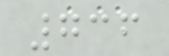736
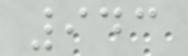943
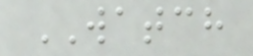WATCH
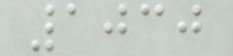1030
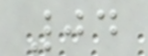04
